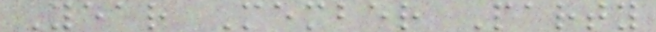Year Member Party
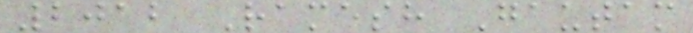2012 Ramesh Gautam
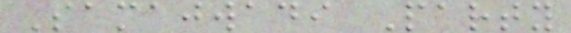Samajwadi Party
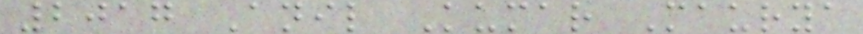2017 Anil Kumar Maurya
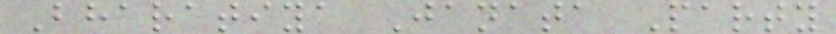Bharatiya Janata Party
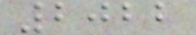2022
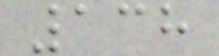138
